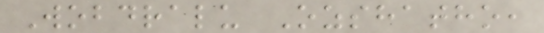Wobdralu Ozshatho,
